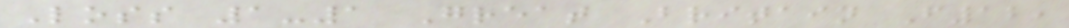Loss 1-1 Great Britain F12,
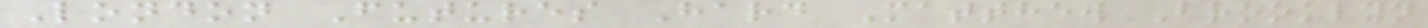London Futures Hard Matthew Brooklyn
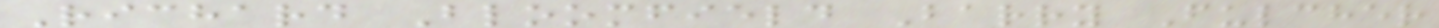Richard Bloomfield Barry Fulcher
